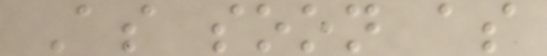As soon as
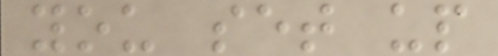you set up
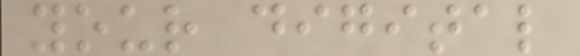your digital
